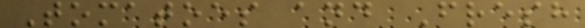Tomatoes and Fresh
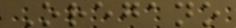Oregano
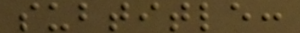subtitle:
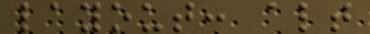layout: alt
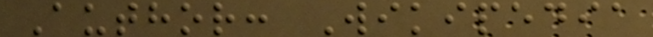Author: Wikipedia
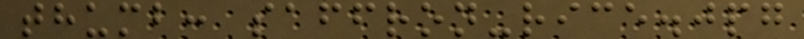thumb: saffron-rice.jpg
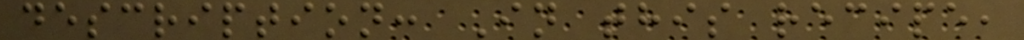description: In this recipe,
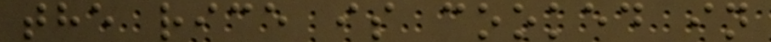the rice is cooked in
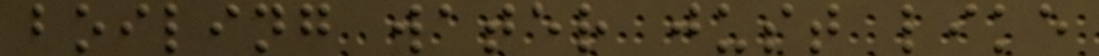boiling water just like
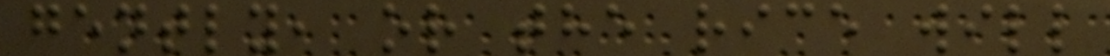gently, or the rice will
